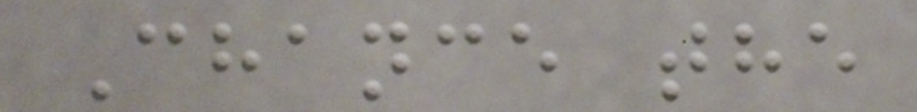Chance the
